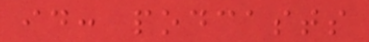id: podcasts
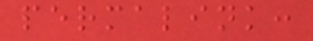permalink:
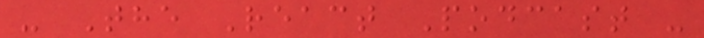- The React Podcast -
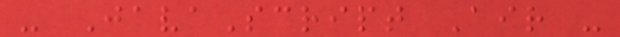- JavaScript Air -
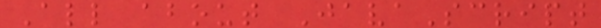All about JavaScript
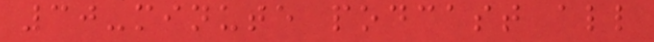30-minute podcast all
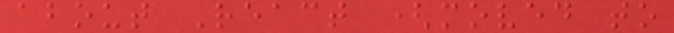about React (moved to
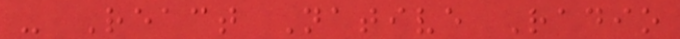- React Native Radio
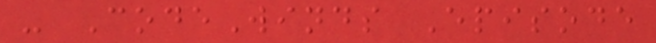- CodeWinds Episode
